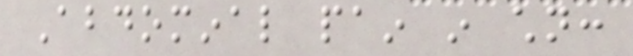Abdominal pain in children:
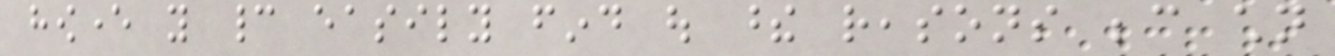however you cannot easily find out these reasons because children
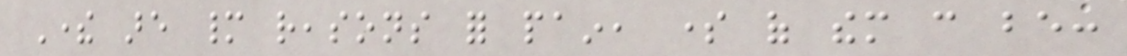There are many reasons for pain, some of them can be:
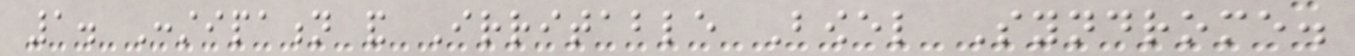1. Constipation and Irritable Bowel Syndrome.
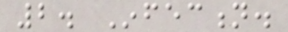2. Infection.
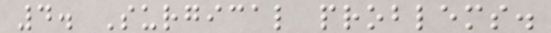4. Surgical problems.
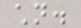children.
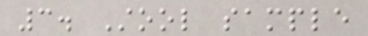3. Stool sample
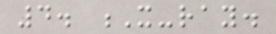4. X-ray.
